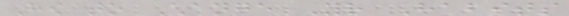How to Change Your Habits
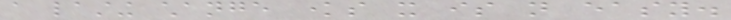a lasting change knows it is not easy.
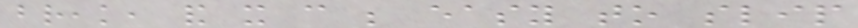break, and it can be easy to slip
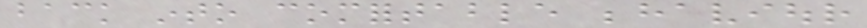back into comfortable behaviour
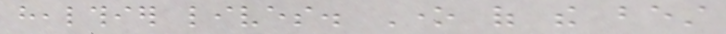healthier lives. One of the best
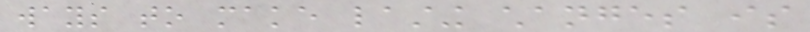ways to make lasting changes is
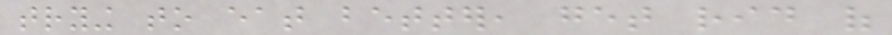trying to eat better, get rid of
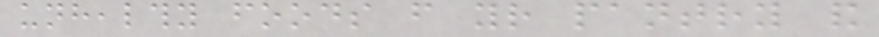unhealthy foods from your pantry and
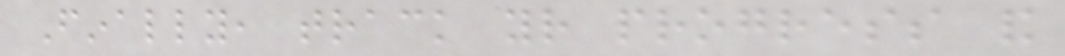Finally, track your progress and
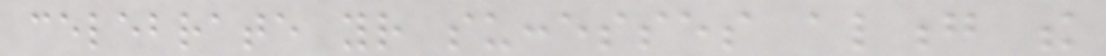celebrate your successes along the
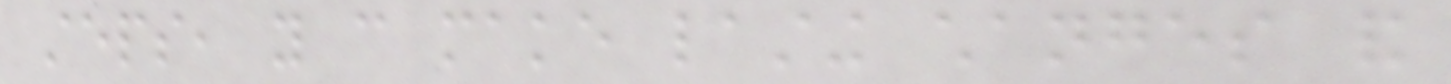steps, you can make lasting changes and
